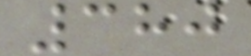380
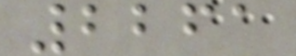2261
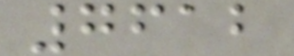7612
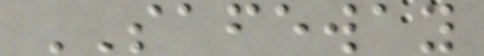SAFEWAY
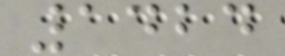1424
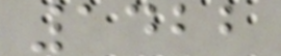1422
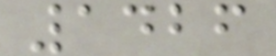1426
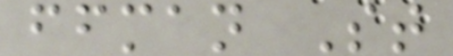ffman St
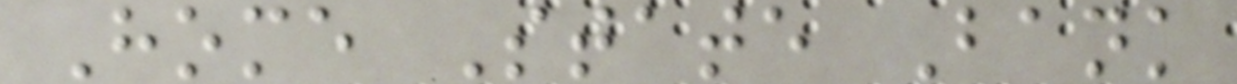Home State Bank
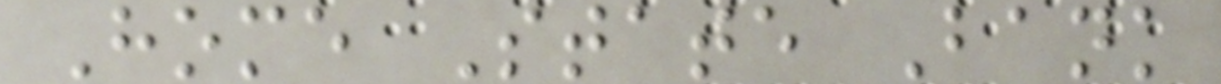Home State Bank
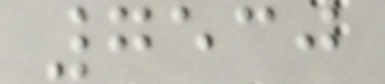7530
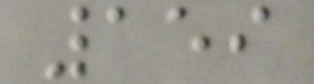159
